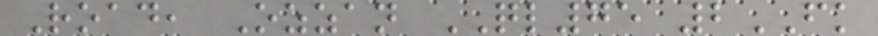Road, Ozzan QL75 2FK
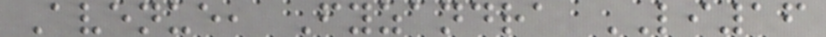Avenue, Fyzandra LI16
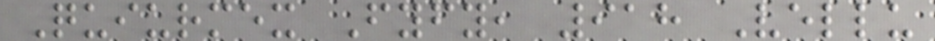Quiurmex Fyfy, 918 Vellu
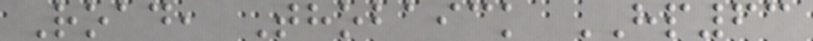Road, Thobaick HP63
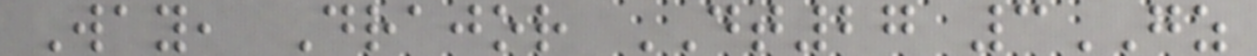Way, Drajor DT27 3GZ
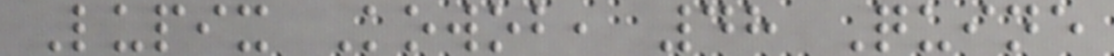Lupix Kowob, 48 Quine
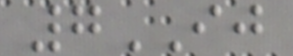7IJ
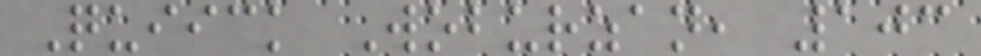Quiick Woburzan, 103
